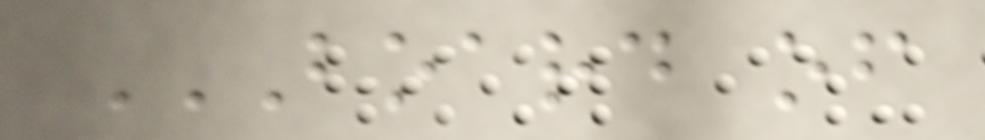BOARD OF
